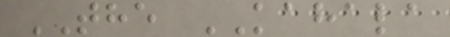THE KAHALA
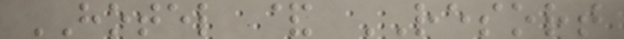HOTEL & RESORT
